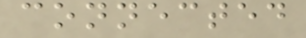connected
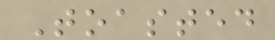Toasted
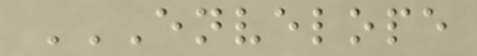ENVELOPE
